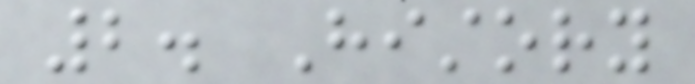2. History
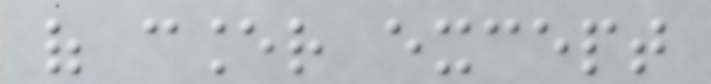of cancer except
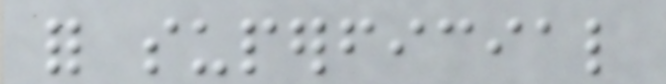for superficial
